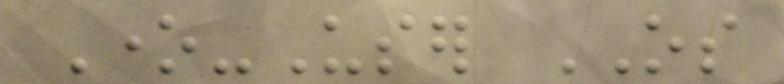One-User OS
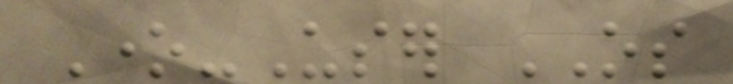One-User OS
